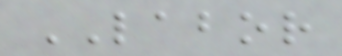LABOR
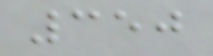350
